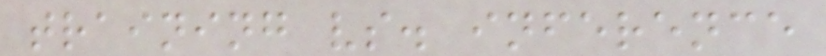training vs. inference
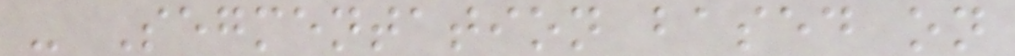- Segmentation based on
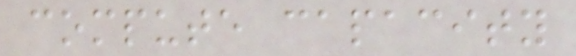compute capacity
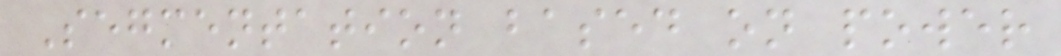Segmentation based on power
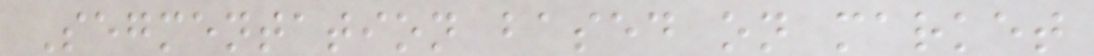Segmentation based on market
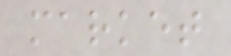market
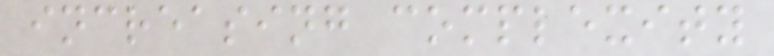increasing complexity
